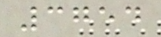3754
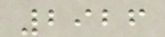2926
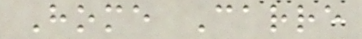Home Carre
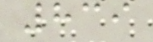839
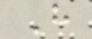H
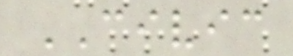CIVIC
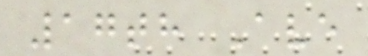17th Ave
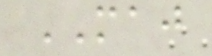MAJ
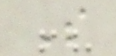S
